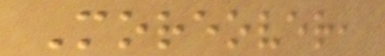Moreover,
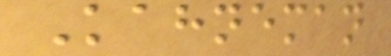Kahneman
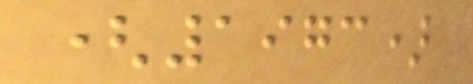(1973)
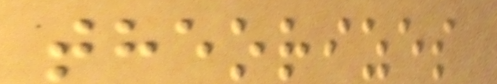theorizes
